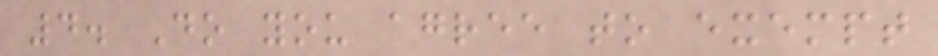4. Do you agree to exempt
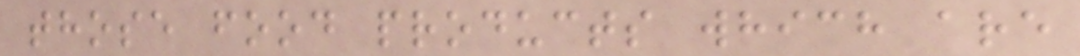those food products which are
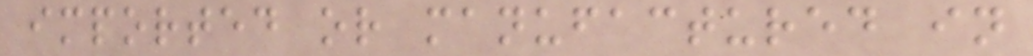imported or manufactured in
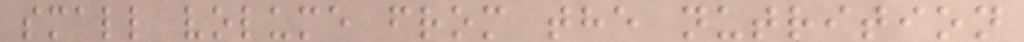small volume from the nutrition
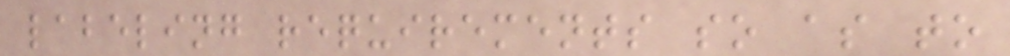labeling requirements so as to
